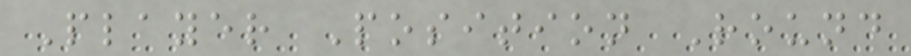Player Position Round
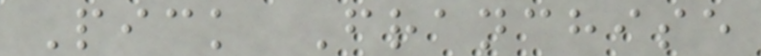Pick Franchise
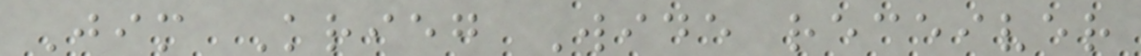Jim Krieg Wide receiver
